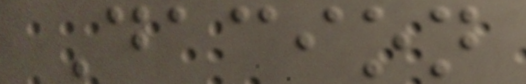Dacion
